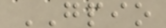GPIO
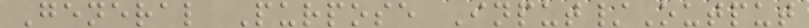General Purpose Input/Output
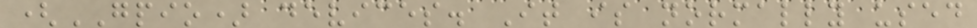(GPIO) devices. It is normally used
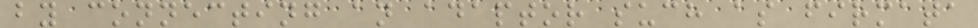by connecting an adaptor such as firmata
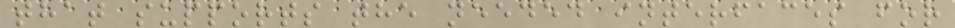that supports the needed interfaces for
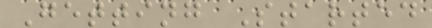Getting Started
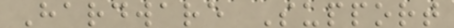Hardware Support
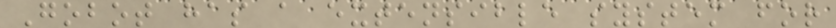Gobot has a extensible system for
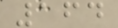164
